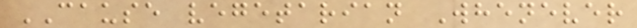CAUSE vegetarian Whenever
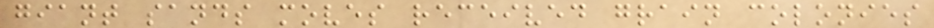giant sands moves received grain colonies
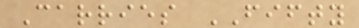Carries FIFTY
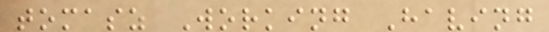tomasz Working Having
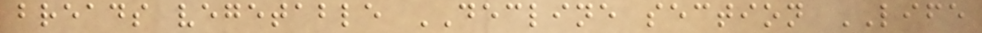breads vegetable DECLINE section LIFE
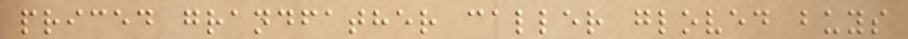priced grandfather caller gloved buys
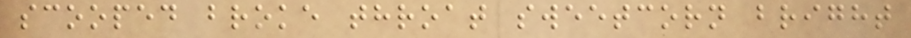scooped broke throat sweetcorn bright
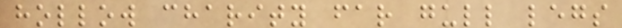hollow charity far gull legs
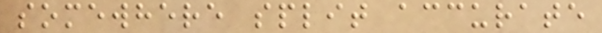somewhere split accurate
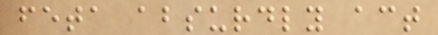feta absurdly act
